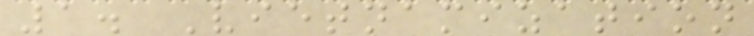1. Vietnamization
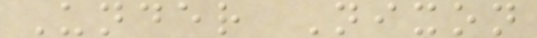Under Nixon
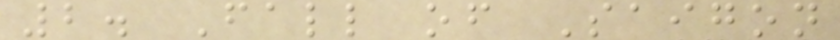2. Fall of Saigon
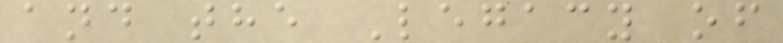and the Legacy of
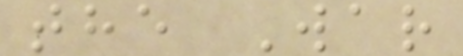the War
